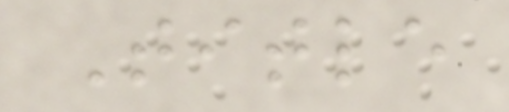Title
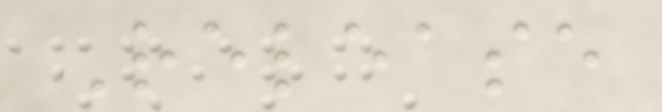Release
